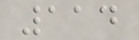114
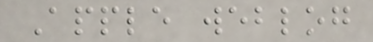Apple weblog
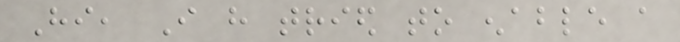Hi, I have tried to enable a
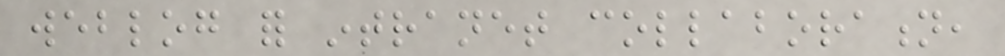weblog for intranet collaboration,
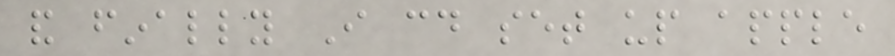and finally I could set up apple
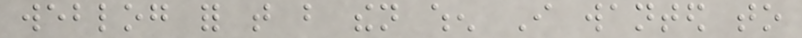weblog for that but then when I wanted to
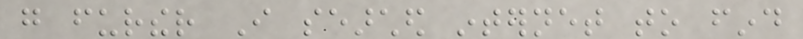go further I searched internet to find
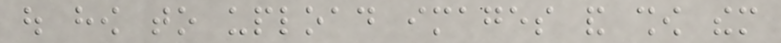out how to upload images and show them
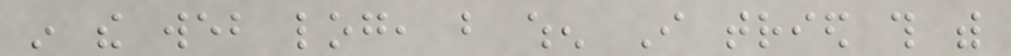in the web log, but when I tried this with
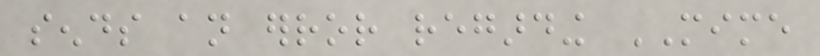sends an error regarding MIME
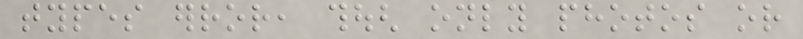types error, though only photos or
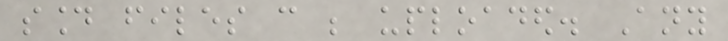sound files can be uploaded. Any
